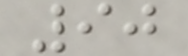90
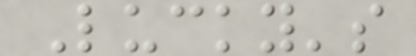Lucky's
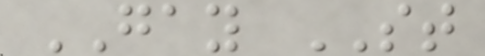GAY ST
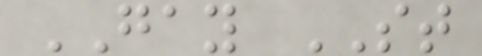GAY ST
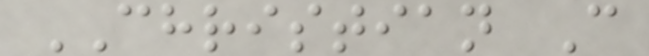CHRISTIAN C
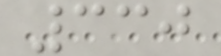330
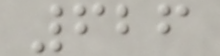626
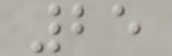25
